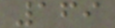169
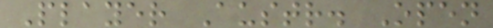Player Austr. Open
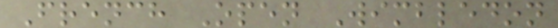French Open Wimbledon
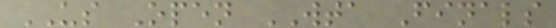US Open WTA Finals
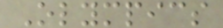Olympics
